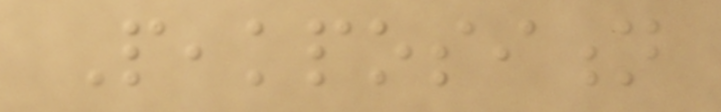Peakposition
